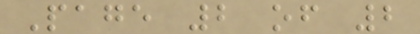Page 2 of 2
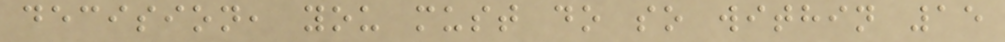decision, you must do so within 15
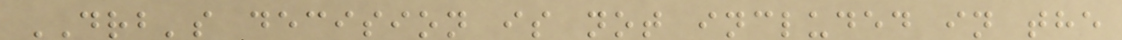DRB's decision is not included in the
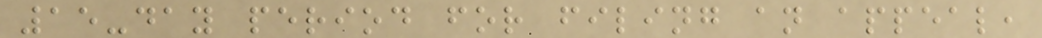15-day period for filing an appeal,
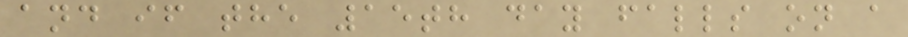and if the 15th day falls on a
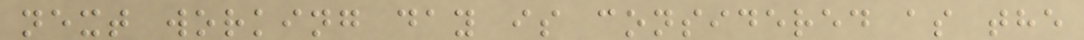next working day is considered as the
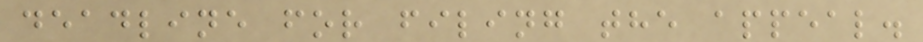deadline for filing the appeal.
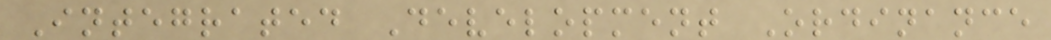Integrated Development Ordinance
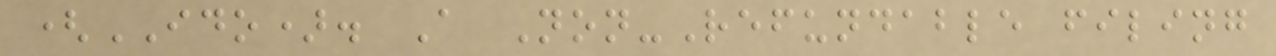(IDO). A Non-Refundable filing
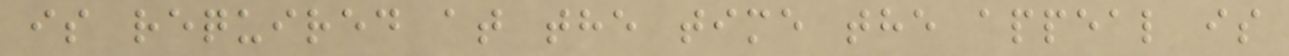is required at the time the appeal is
